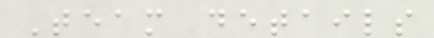Team details
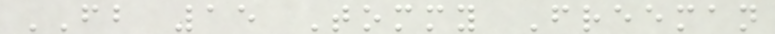FB 15 Tommy Freeman
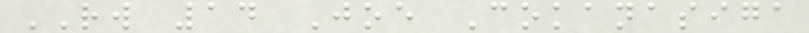RW 14 Joe Cokanasiga
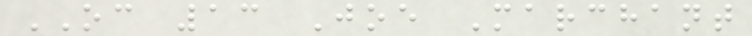OC 13 Joe Marchant
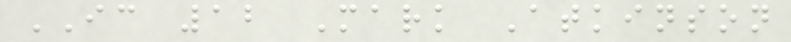IC 12 Mark Atkinson
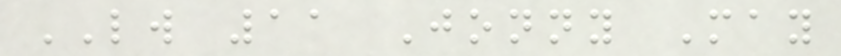LW 11 Jonny May
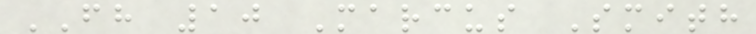FH 10 Marcus Smith
